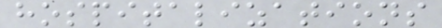hospitalizations
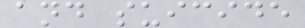and suicide
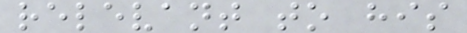relevant to his
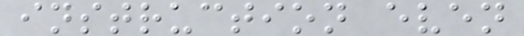instruction even
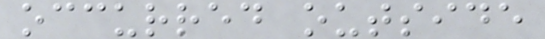occurred outside
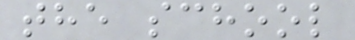the school
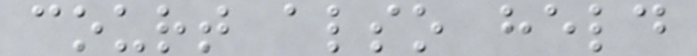court also held
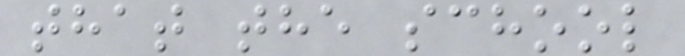that the school
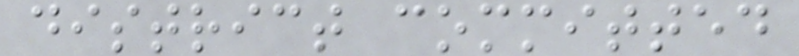district committed
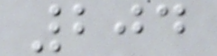204
